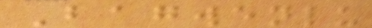Bagwenlu
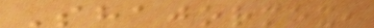Shajormex,
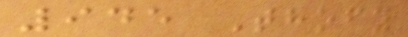945 Thofy
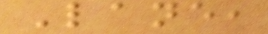Lane,
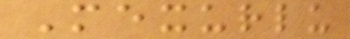Mexurlu
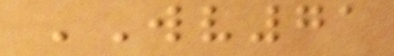WV71
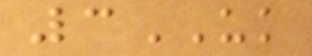3UK
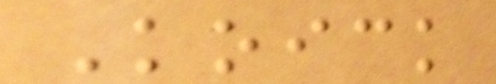Koick
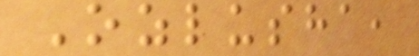Ozlusha,
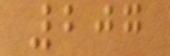207
